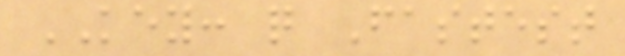KEY: q Fastest
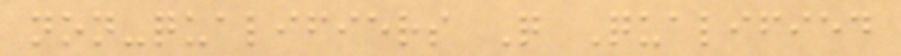non-qualifiers Q Qualified
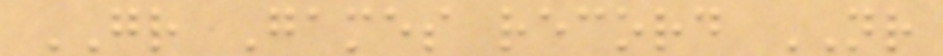GR Games record NR
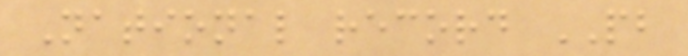National record PB
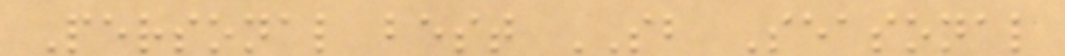Personal best SB Seasonal
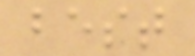best
